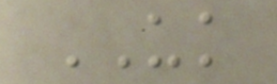UK
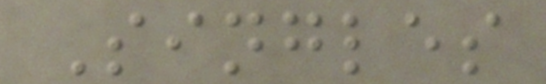Singles
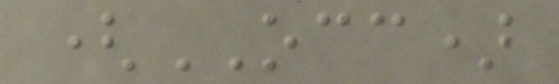(OCC)
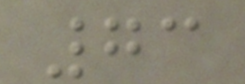73
